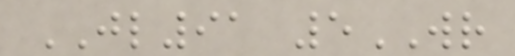JL91 5WR
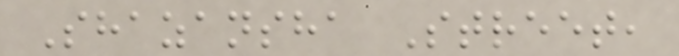Shazansha Street,
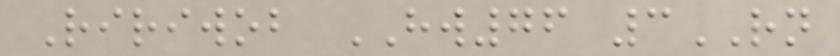Ririwob HW76 3RN
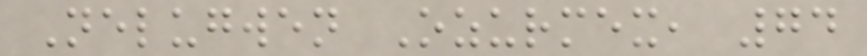Nelugwen Ozurmex, 74
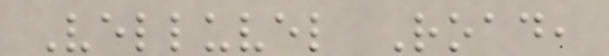Velluvel Road,
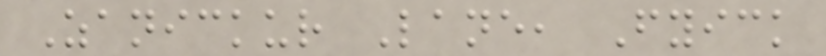Zanickur Lane, Fyick
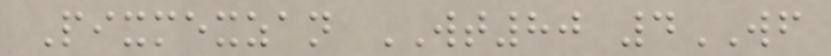Pixmexzan WT80 4WF
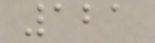121
